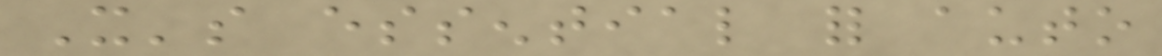It's essential for auto
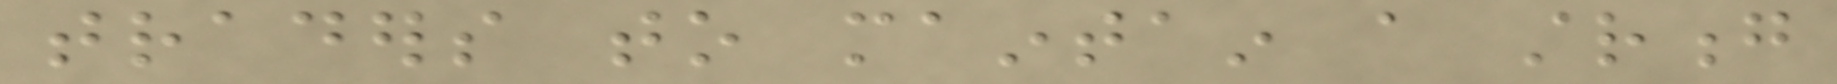traders to maintain a strong
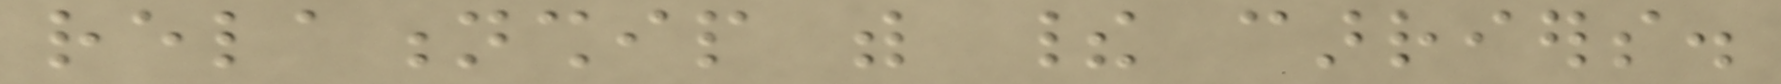relationship with their carriers.
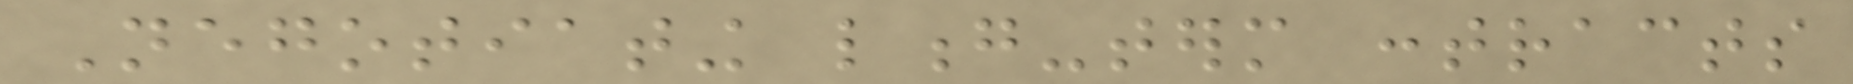Negotiating long-term contracts
